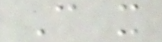Can it
